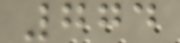774
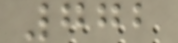772
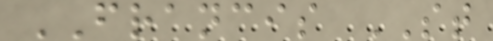FRANCIS ST
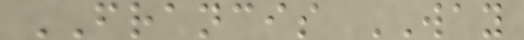FRANCIS WAY
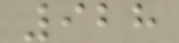928
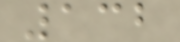132
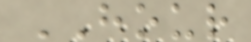HOUR
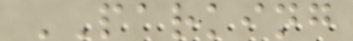PARKING
